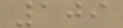109
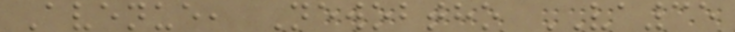Avenue, Newobtho VA35
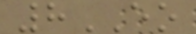8EO
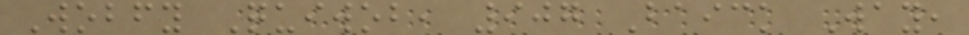Wobfy Quiwob, 907 Baick Way,
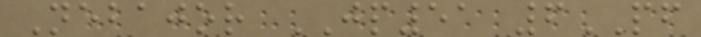Nebajor JP51 6PF
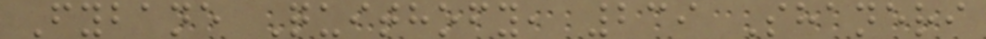Fybane Quithofy, 239 Shaneri
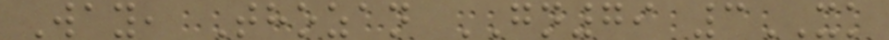Way, Thozan GN79 3XK
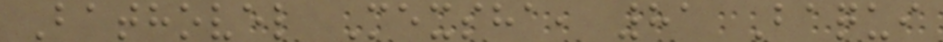Bathovel Mexsha, 81 Baqui
